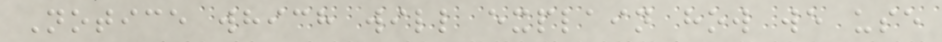Notice which will explain how we use
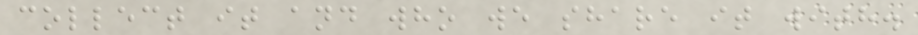collect it and who we share it with.
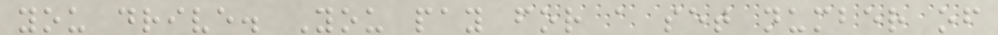you drive. You pay for a set number of
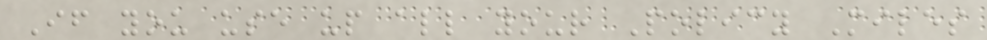If you use up all your Policy Miles
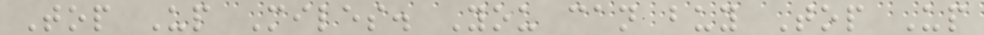Top Up Miles. You can buy Top Up
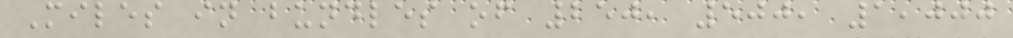Miles in bundles of 250, 500, 1,000
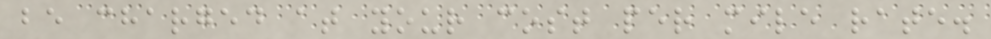be charged at your cost per mile rate.
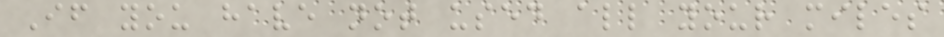If you have not used all your miles
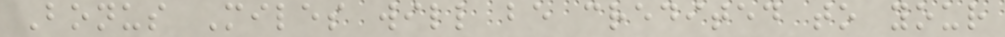Bonus Miles will be credited to your
